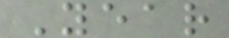Year
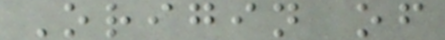Origin of
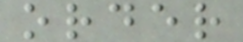order
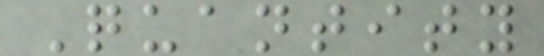Quantity
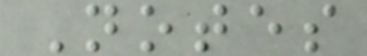Notes
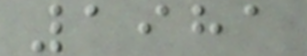1981
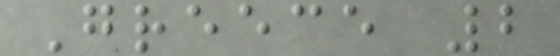Greece 2
